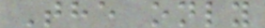The only
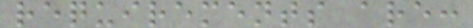requirements are:
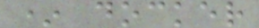* docker
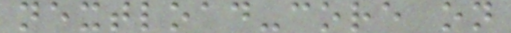nextload-core on
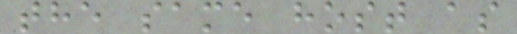the same host as
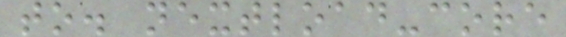to. nextload-core
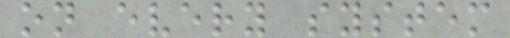on every system
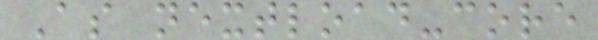As nextload-core
